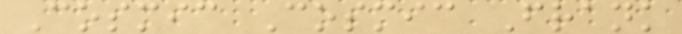Cosmic Cosmic Frank
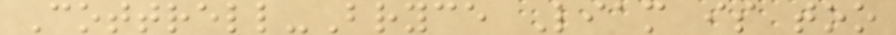Cottrell-Bryce Liam is too
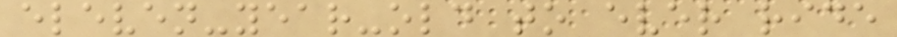eleven-year-old to ever ride
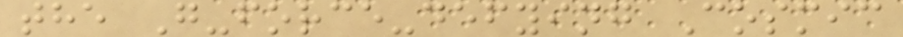the G-force-defying Cosmic
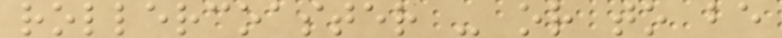rollercoaster - or to be
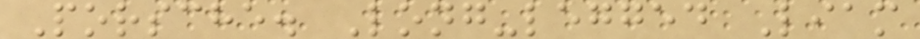Porsche. Long-legged Liam
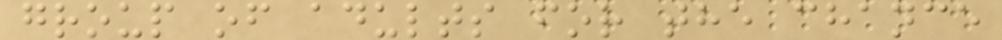group of adults for the chance
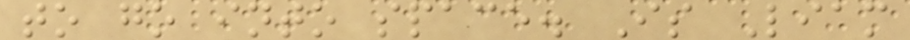to go into space. Is Liam
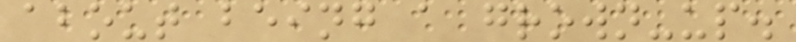about being a grown-up.
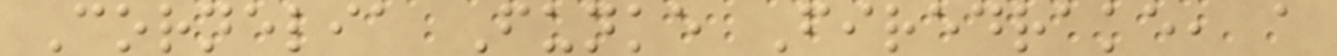Cornelia Funke Firedrake, a
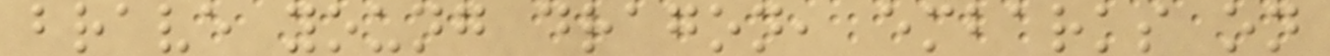brave young dragon, embarks on
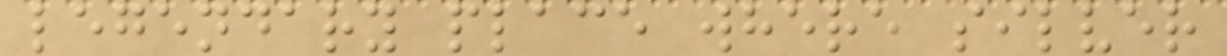legendary place where silver
